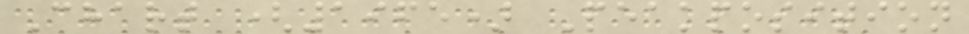Chart (1965) Peakposition
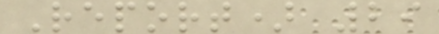Report) 29
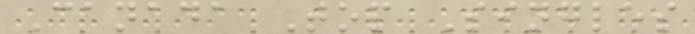Canada Top Singles
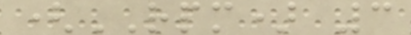(RPM) 3
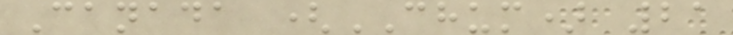Canada (CHUM) 21
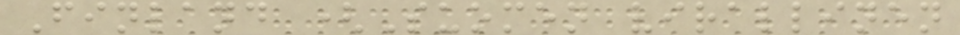Finland (Suomen virallinen
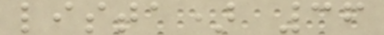lista) 36
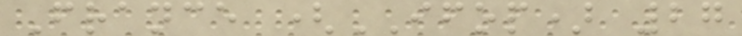France (IFOP) 27
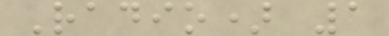Radio) 1
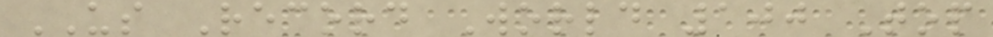US Record World 100 Top
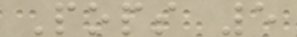Pops 5
